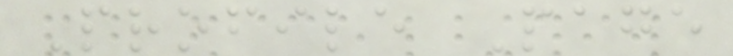Profile Page
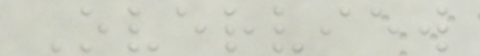Overview
